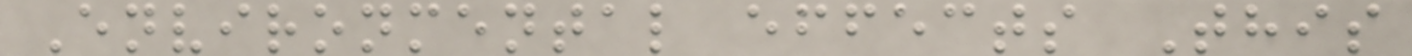Environmental effects This
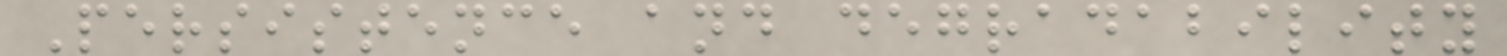Persistence and degradability
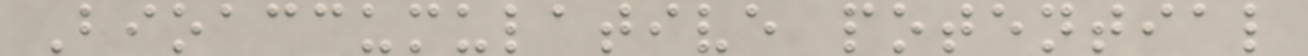Bioaccumulative potential
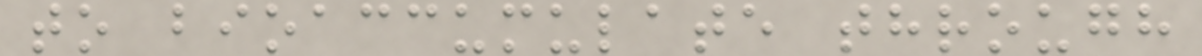to bioaccumulate through
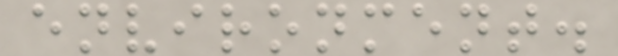environment.
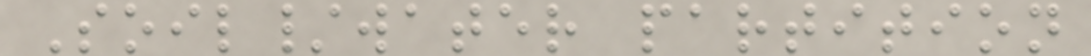Soil/water partition
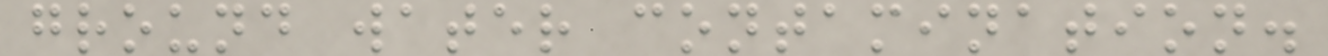ground water contamination.
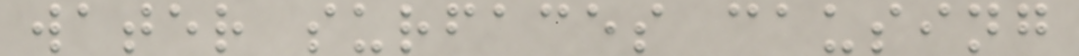water surfaces causing
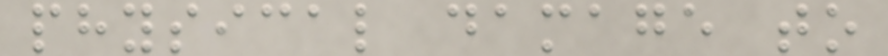physical damage to
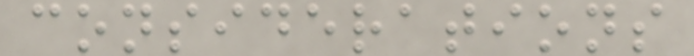considerations
